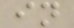in
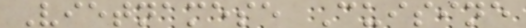Vietnamese Cuisine
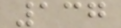137
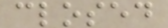closed
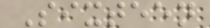Sixteen
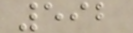592
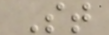St
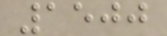1500
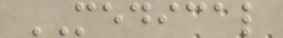MEDICAL
